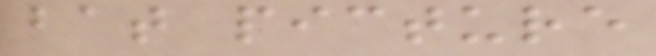bat picture
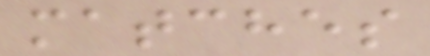matches
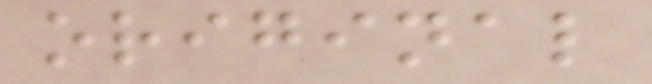original
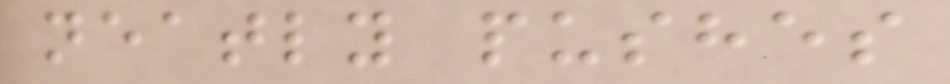neatly pushes
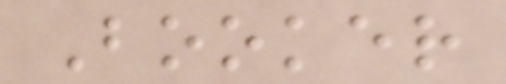Booker
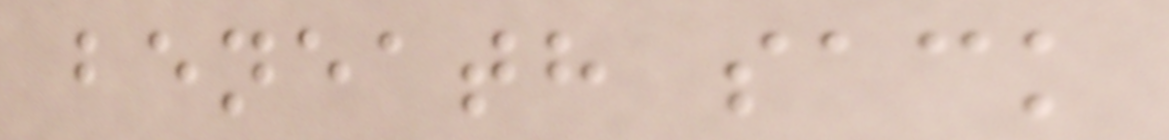beneath sack
